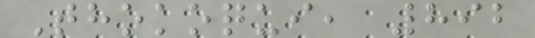Thokoqui, 892
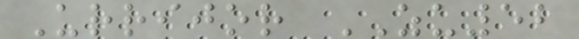Urrijor ZU52
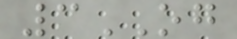3OG
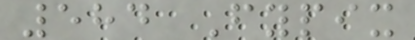584 Fypix
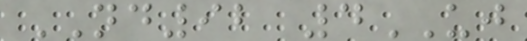ND92 4UJ
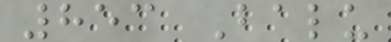853 Balu
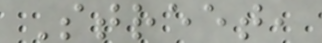Street,
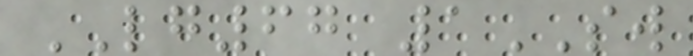LG67 1SW
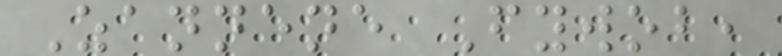Zannene Fywob,
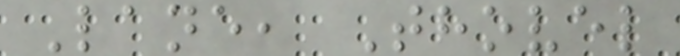Lane, Thovel
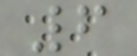6
